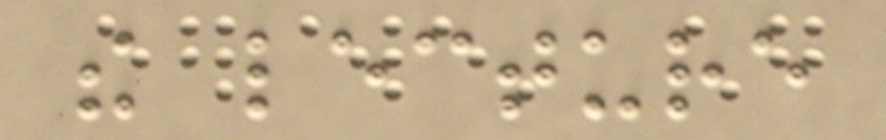the lecture
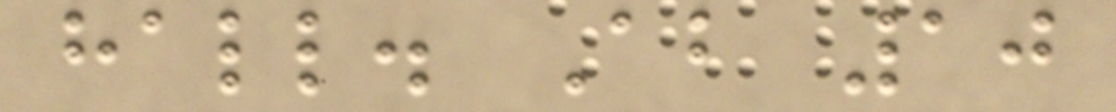hall. About 10
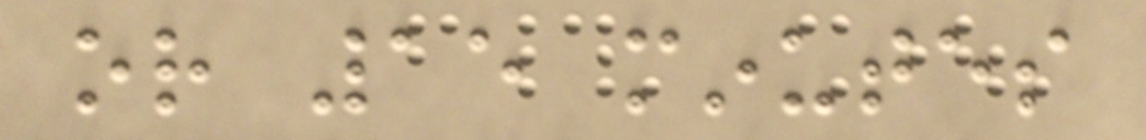or 15 minutes
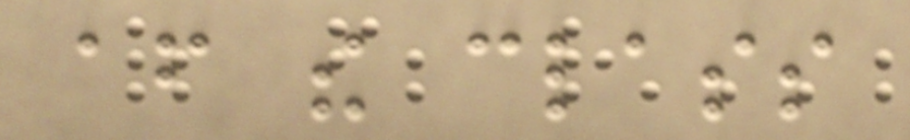after the class
